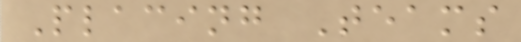Placing Teams
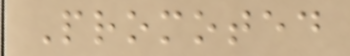Promoted
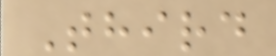Third
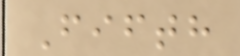Fifth
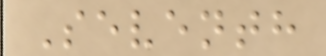Seventh
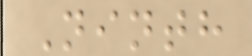Ninth
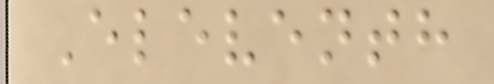Eleventh
